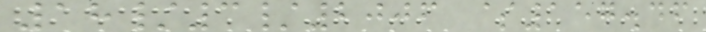18/3/2006 $157.46
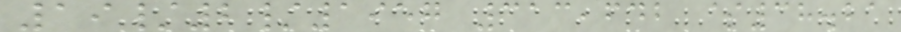19/2/1957 313,642 $38.21
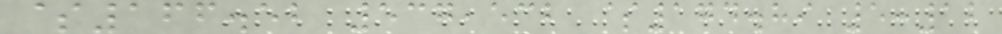$166.52 537,532 $174.89 5:12
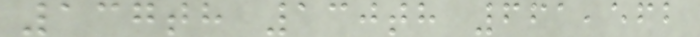137th 130th 661,562
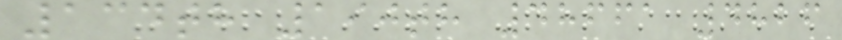134th 190th 48661 4826
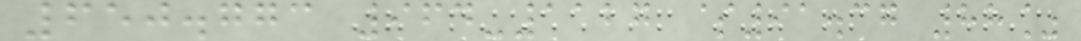650.773 964-1127 $91.37 88%
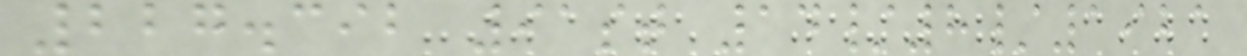227.392 91st 14/8/1921
